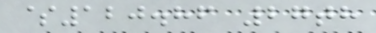$120.86 27th
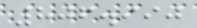806.990
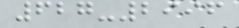627-2996
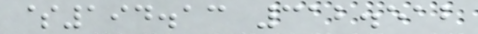$194.13 312.512
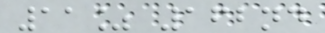11% 162nd
